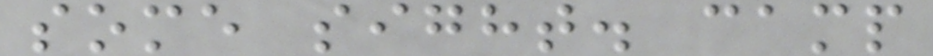some sight. camp
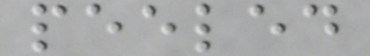peeled
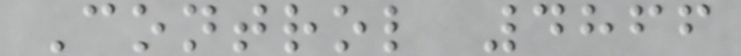Control 4866
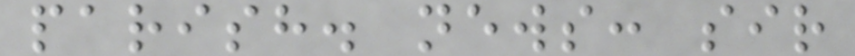parish. news: sir
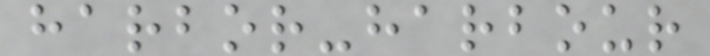harbor-harbour
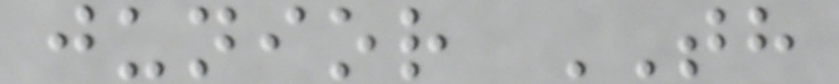junior TH
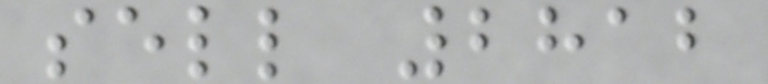sell 2812
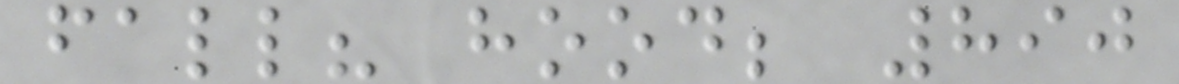fall? hood; 890
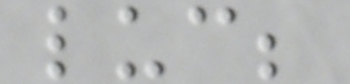luc;
